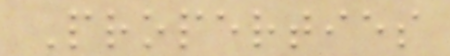Properties
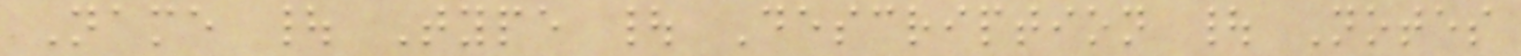Name | Type | Description | Notes
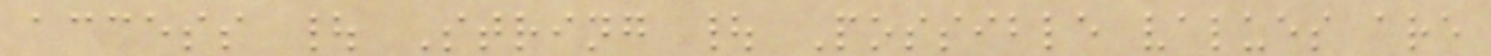access | String | Possible values are
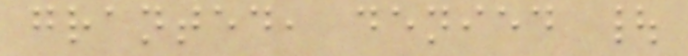granted, denied |
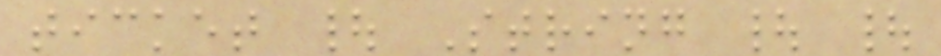ticket | String | |
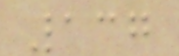137
